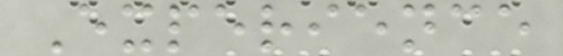Experience
